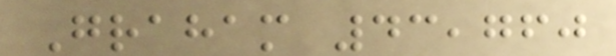Graham 43,760
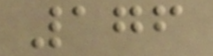176
